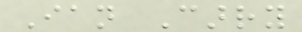Ian Carry
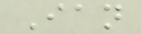Ian
